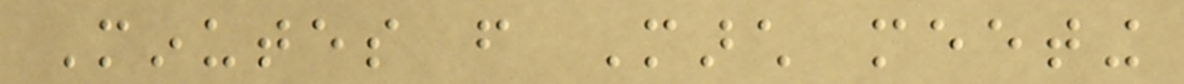Minutes from March meeting
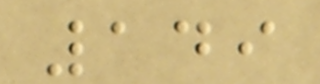149
